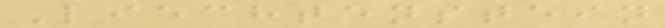Liechtenstein
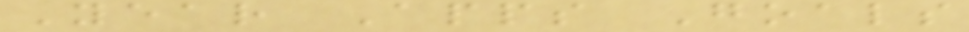Year Apps Goals
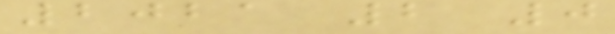2021 2 0
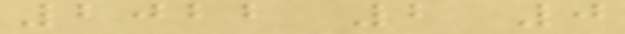2022 2 0
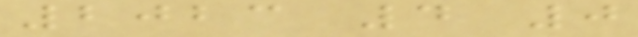2023 4 0
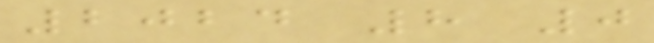2024 8 0
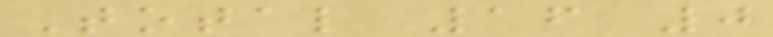Total 16 0
